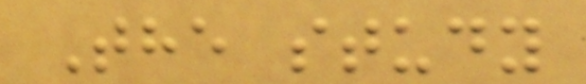The study
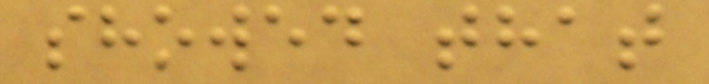showed that
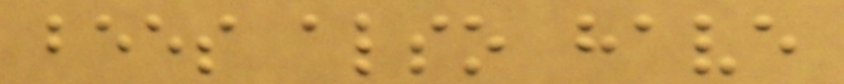bees also have
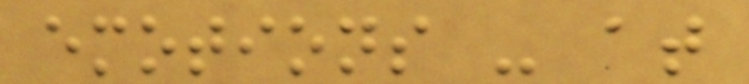emotions - at
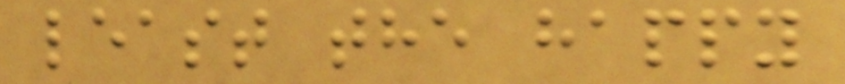least the happy
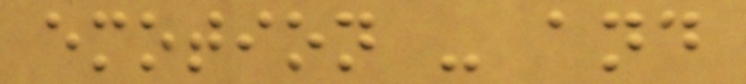emotion - and
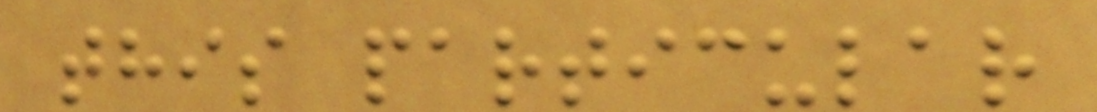this particular
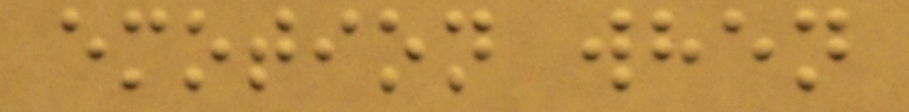emotion when
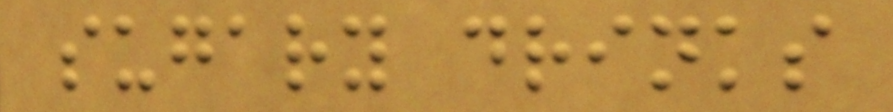sugary drinks
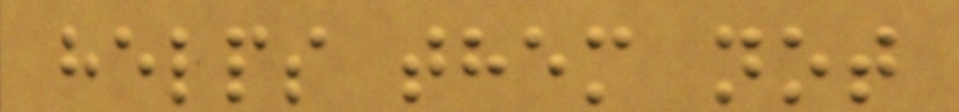helps them not
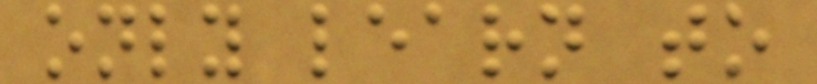only learn to
